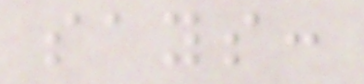says:
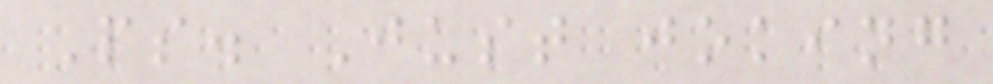Ps. Just joking
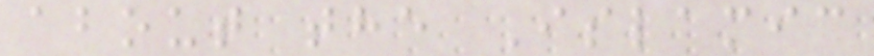about the Islamic
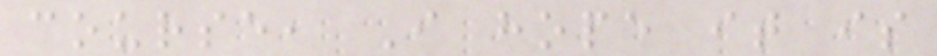course, I hope it is
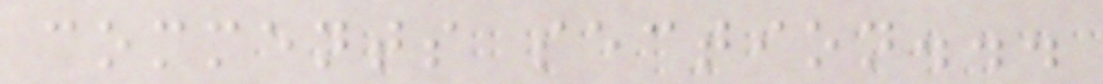comments section...
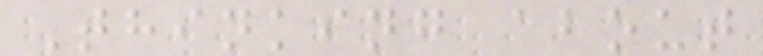Thinking about
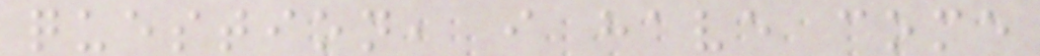question, i have come
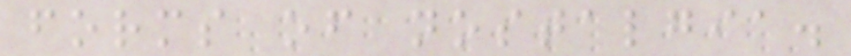forms of nostalgia.
